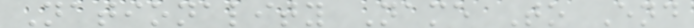Nationality Name To End
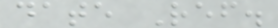date Ref.
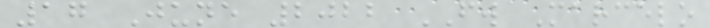17 June 2022 FW Marcelo
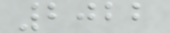2022
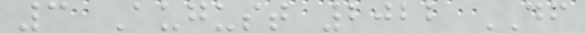3 August 2022 DF
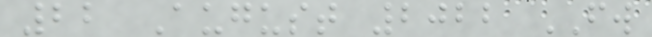22 August 2022 FW
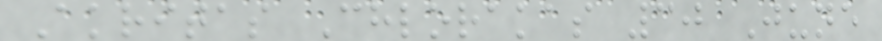Akritas Chlorakas 30 June
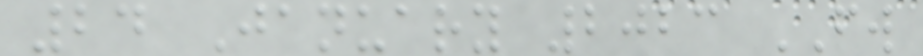24 January 2023 FW
